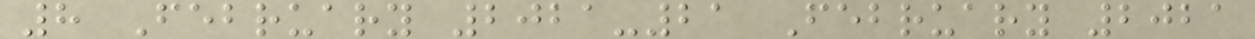8 February 2021-21 February 2021
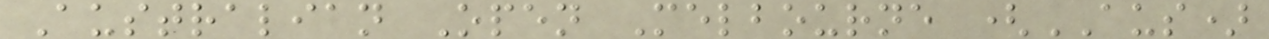Australian Open Melbourne (AUS)
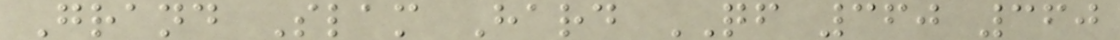Grand Slam Hard QF 360 360
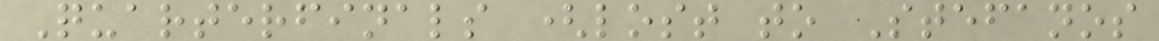Quarterfinals (lost to Stefanos
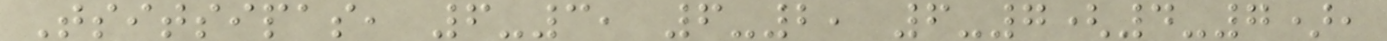Tsitsipas, 6-3, 6-2, 6-7(4-7),
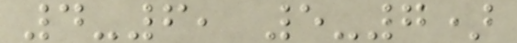4-6, 5-7)
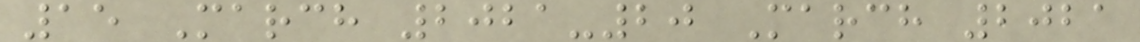15 March 2021-20 March 2021
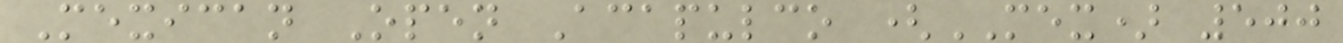Mexican Open Acapulco (MEX) 500
